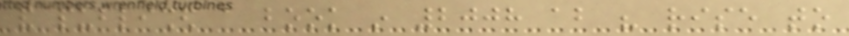and published a book in 2008 about his rise to
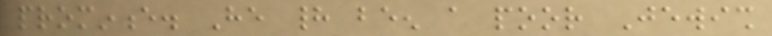prominence. He had been a poor Jewish
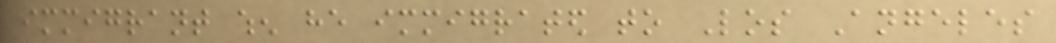immigrant when he immigrated to Los Angeles
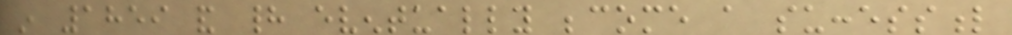in 1859 and had eventually become a successful
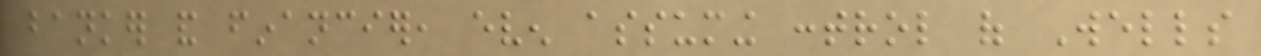banker and financier, even assuming control of Wells
